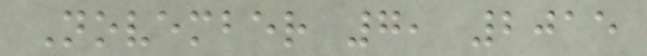November 7, 2015
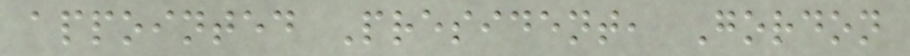appointed President, Gordon
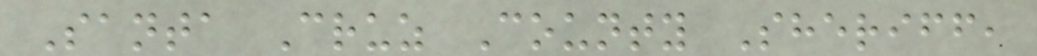Santa Cruz County Sheriff,
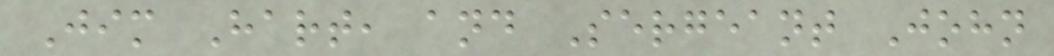Jim Hart, and Sergeant John
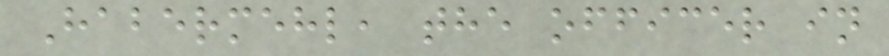Habermehl, the officer in
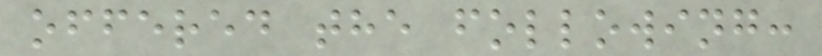offered the following:
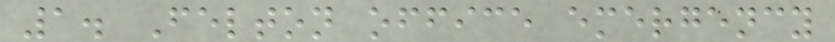1. Felton office emergency
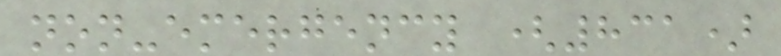non-emergency (831)
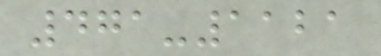471-1121
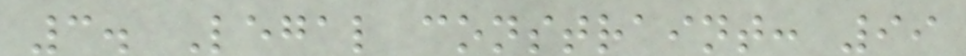3. Legal constraint: 99
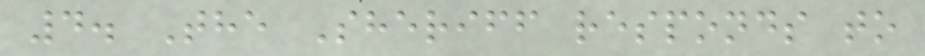4. The Sheriff responds to
